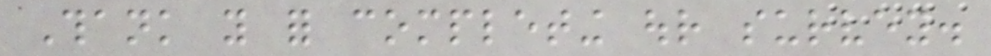Thank you for completing our survey.
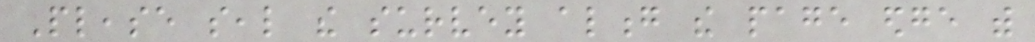Please seal the survey along the page edge with
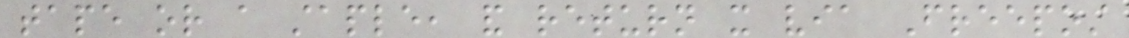tape or a staple, and return it via Freepost
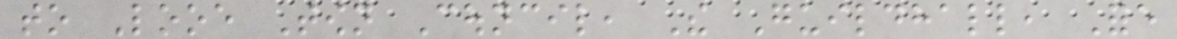to Looe Town Council, The Guildhall, Fore
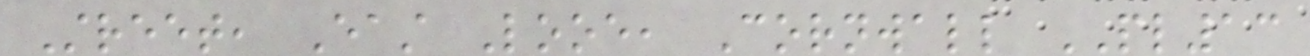Street, East Looe, Cornwall PL13
